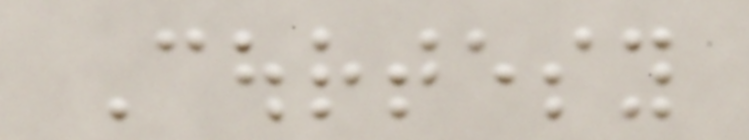Courtesy
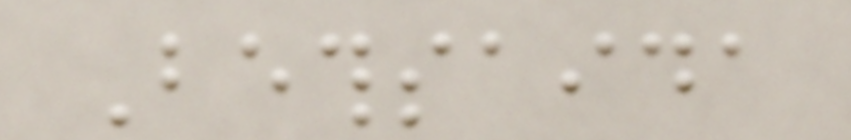Bethsaida
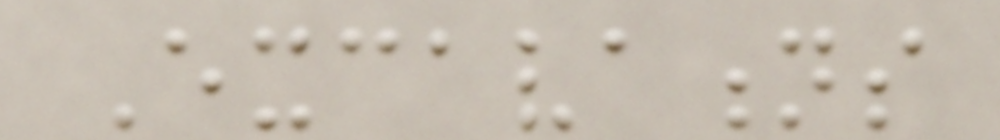Excavations
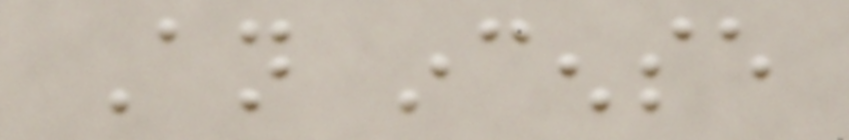An incense
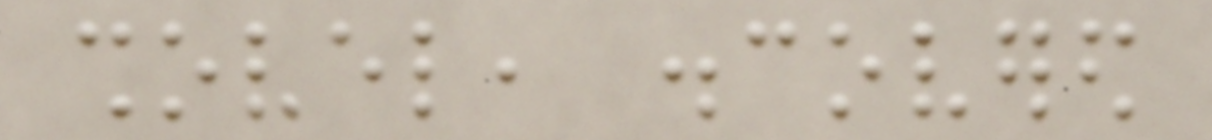shovel, discovered
